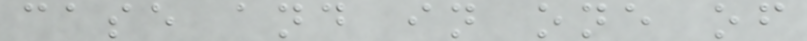case and in one of
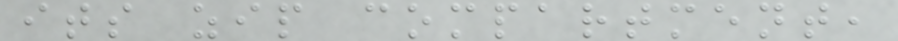its zip compartment,
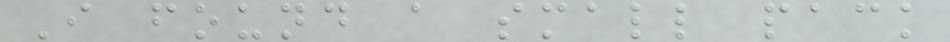I found a small pack
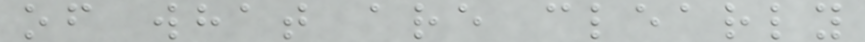of what are clearly
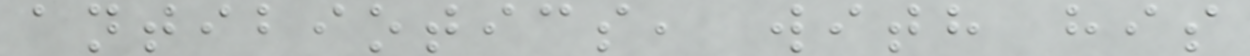antibiotics, with his
